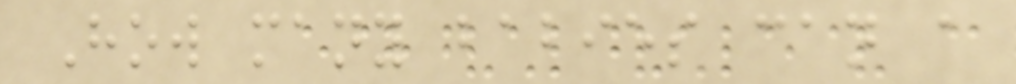How many babies can a
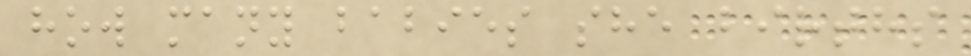how many babies she births
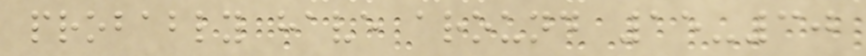probably have around 15-30
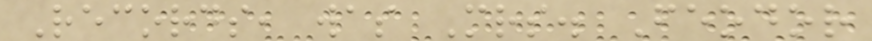Records, was Mrs. Feodor
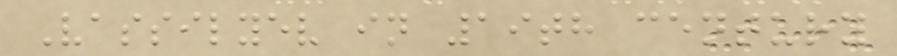Vassilyev in 19th century
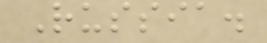Russia.
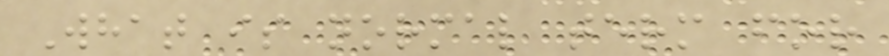What is normal term for
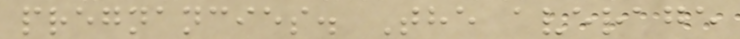pregnancies. The average
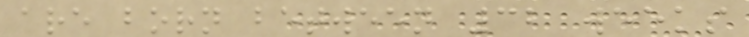are born between 32 weeks
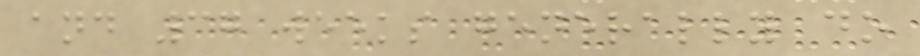and 37 weeks generally do
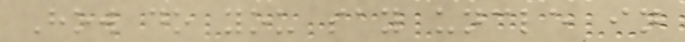How do you say uncle in
